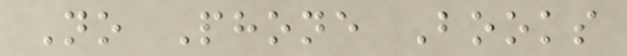No Phone Books
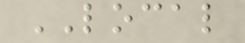LOCAL
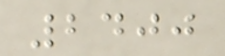2400
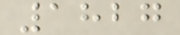1827
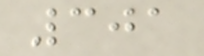301
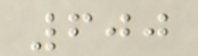600
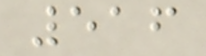516
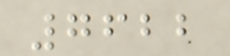7622
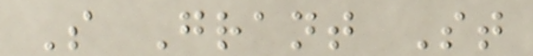S Grant St
